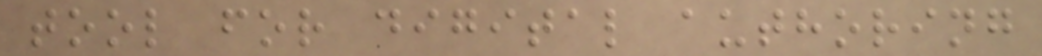tool for digital authoring
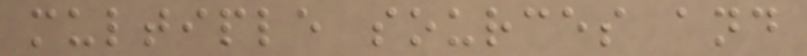multiple sources and
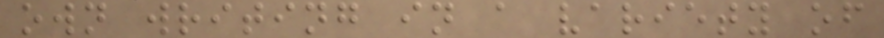own writing in a variety of
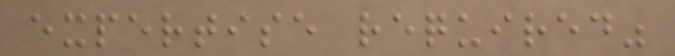expertise required"
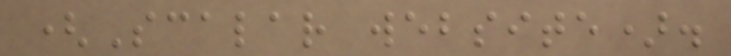(Scalar website).
